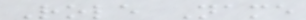Role Name
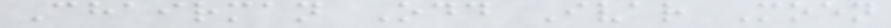Chairman Odd Ivar Moen
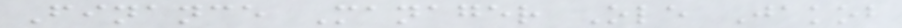Finance Manager Ole Jakob
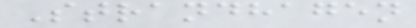Strandhagen
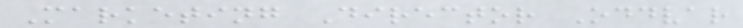Marketing Director Oddvar
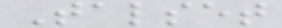Talset
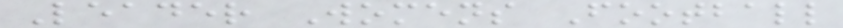Leader Womens Football
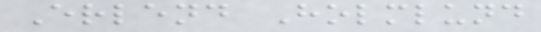Erlend Holmlund
